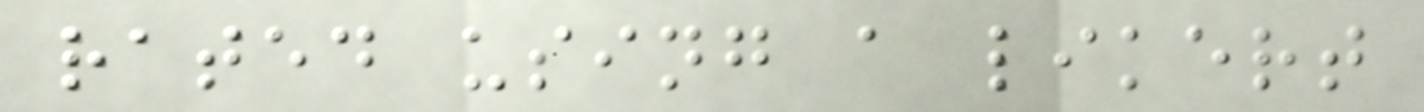rated using a likert
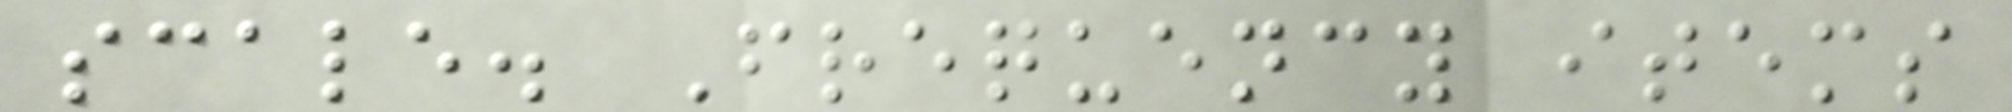scale. Frequency items
